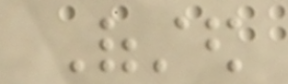Ofsted
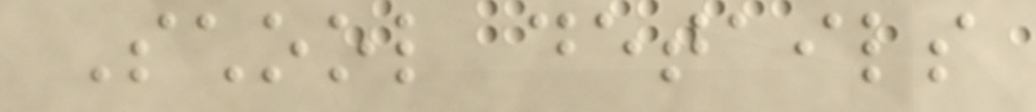School details
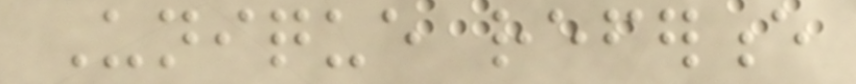Unique reference
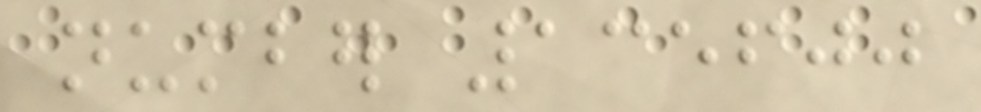number 135600
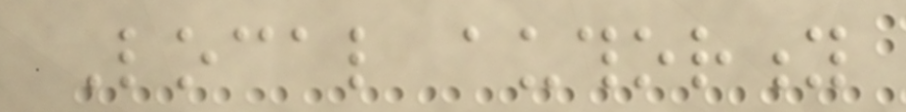Local authority
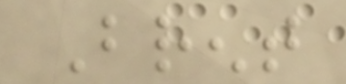Brent
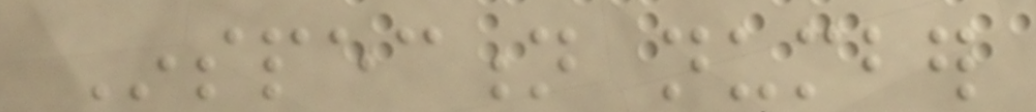Inspection number
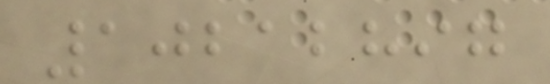10212897
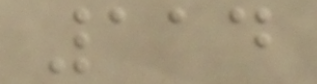114
